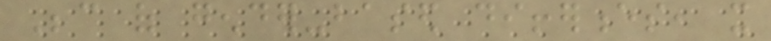Because of gender-based differences, it
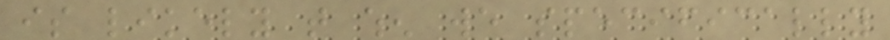is likely that when we specifically
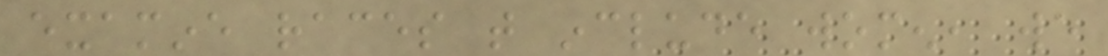examine races that include women, we
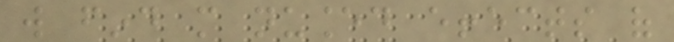will find more nuanced effects of
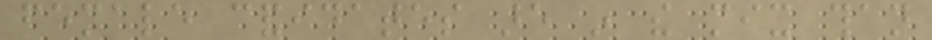female candidates are in the mix than
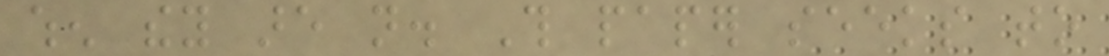when they are not. This paper seeks to
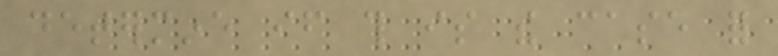determine if this is the case for
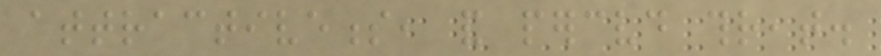attractiveness, and perceived threat.
